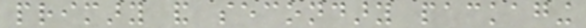primary and secondary packaging
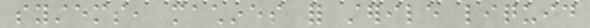systems, machines for sterile liquid
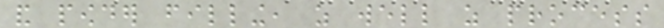and powder filling, as well as process
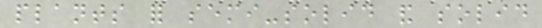plants for semi-solid and solid
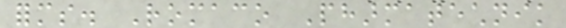forms. Romaco Pharmatechnik
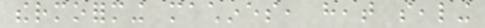thermoforming machines, heat sealing
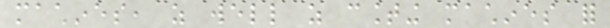machines, as well as counting machines for
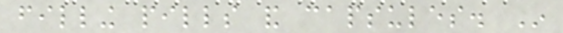filling pills and capsules. In
